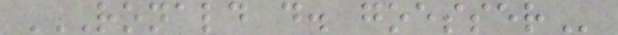RONALD D. GOESSER
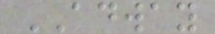ADWAY
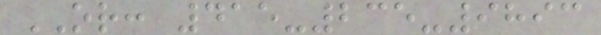OR: 415-235-9893
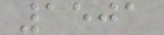1501
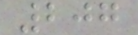207
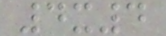4x4
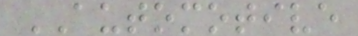AUTOMOTIVE
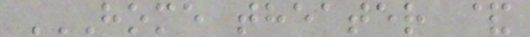HOME THEATER &
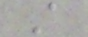A
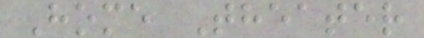Home Theater
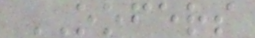OOFERS
